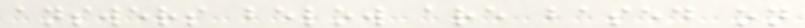answers below are based on
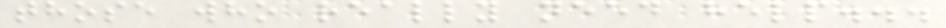those who really need help...
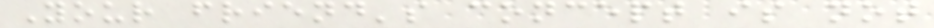Your friend's concept is not
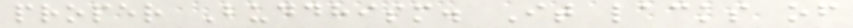proper Buddhism. It lacks of
